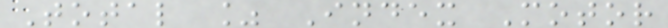Total % Index Motor
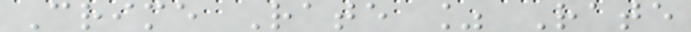Crime Rate % Rate
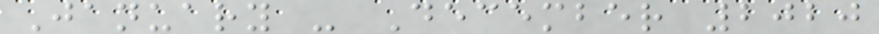January - December 2020
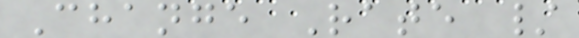Change Rate /
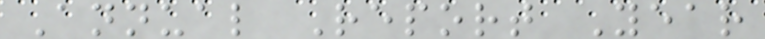Annual Report Year
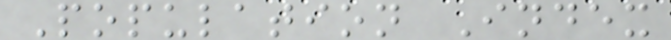Population Index
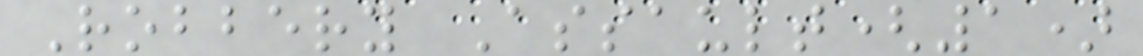Robbery Assault(1)
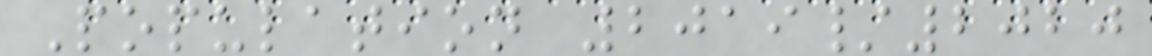Population 2019/2020
